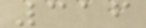316
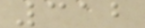312
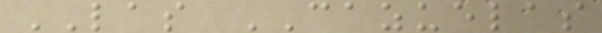LAS CAZUELAS
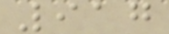917
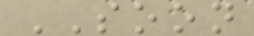SOON
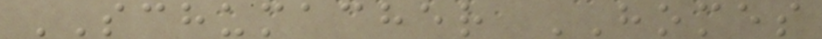SCHUMACHER HOMES
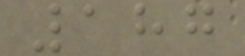187
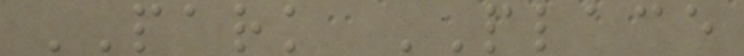PARK PLACE
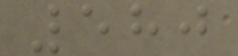580
